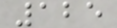125
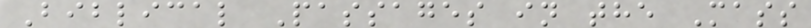Biblical Passages in the Mass
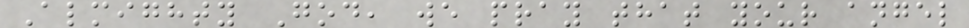Almighty God, we pray that your angel
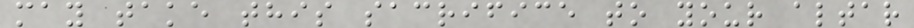may take this sacrifice to your altar
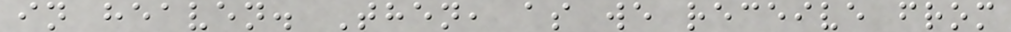in heaven. Then, as we receive from
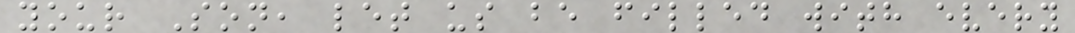your Son, let us be filled with every
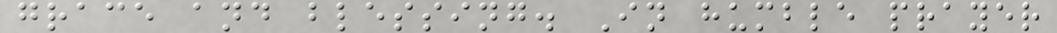grace and blessing. In humble prayer
